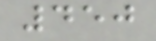450
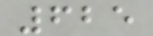625
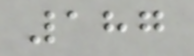187
